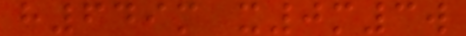h649m x0m3w
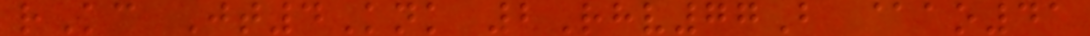rKc Jt4Knk 2Rhv77B @ao41
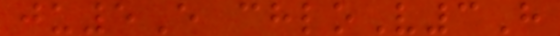ju5E chloV3H
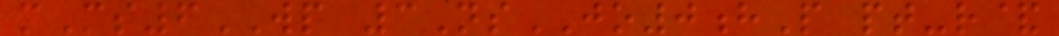mMs6WP 3NsJO0hP pt-r&
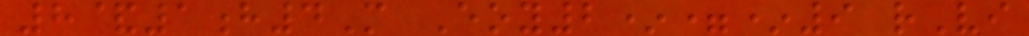8&1h4M Eoy2*=*9 rVi
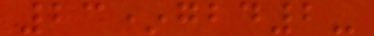23*gbd2-
